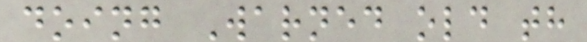doing Warned old th
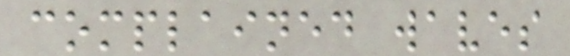complained waves
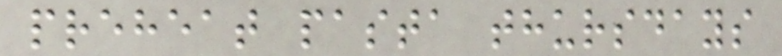preheat pasta thursdays
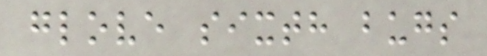glove sixth bugs
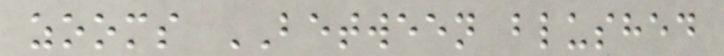zooms BETWEEN blushed
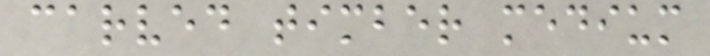carved timber medium
